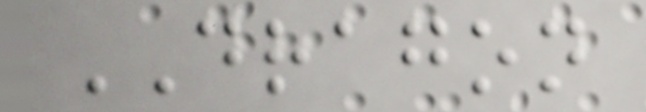DRAGON
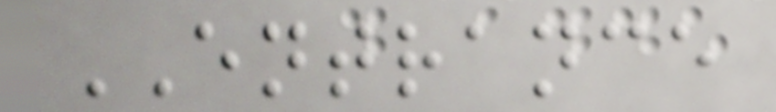ENTRANCE
